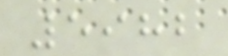5982
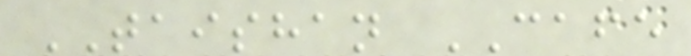TAISHAN CAFE
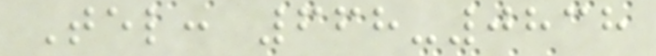Tel: 668-0838
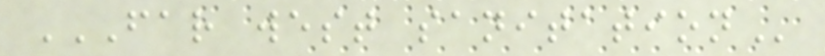FAR WEST SANITATION
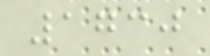1730
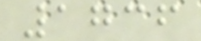1736
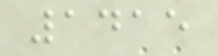1415
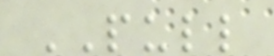PULL
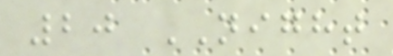20 NIGHT
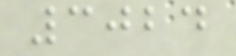3024
